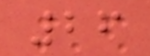26
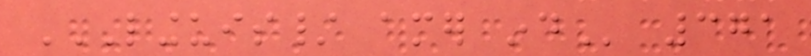LINGUIS/ AMER IND 371
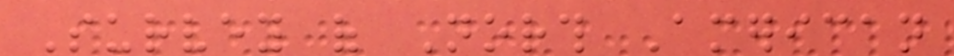Survey of North American
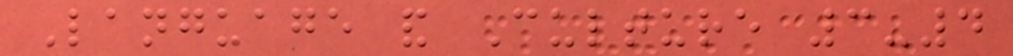Language and Culture 3-4
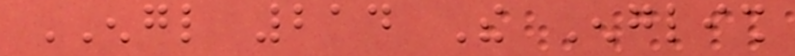ENGL 214 The English
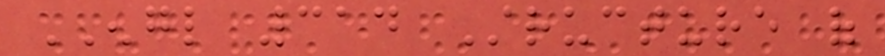ENGL 314 Structure of
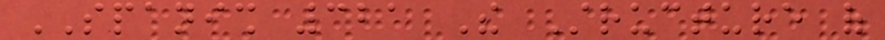SPANISH 321 The Structure of
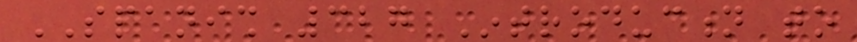SPANISH 327 Introduction to
